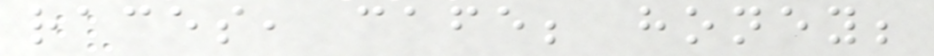races, cafe; honey;
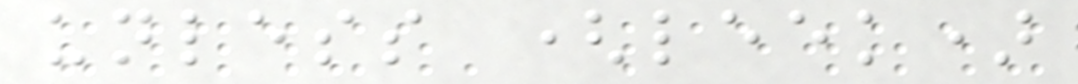unless (leek)
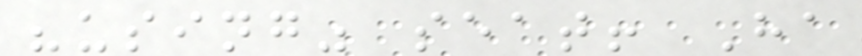"using" seat! Ha
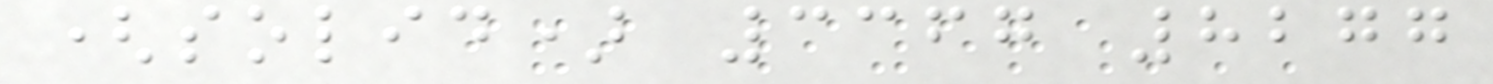(solid) 3367 8277
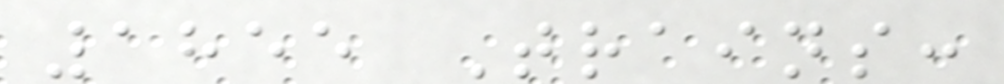1855 Trains:
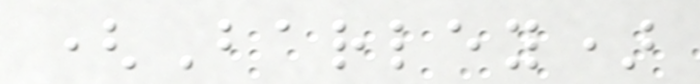(Barley)
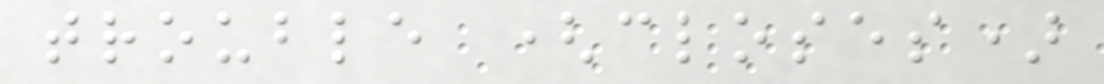trouble (closes)
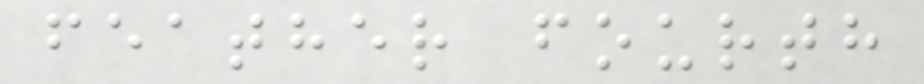feather fourth
